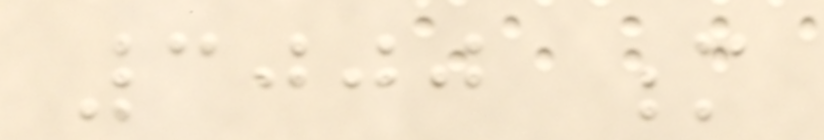3000 m
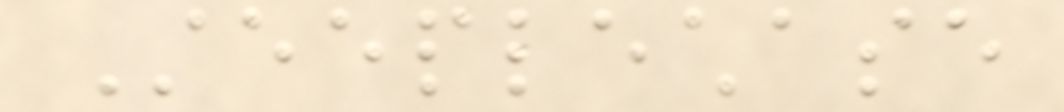Steeplechase
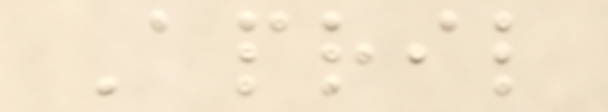April
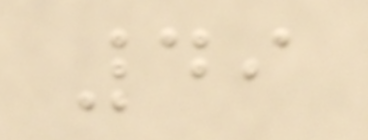49
